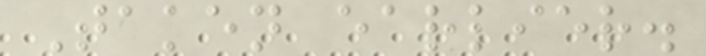Taken earlier.
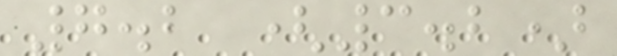7.2 (3.2)
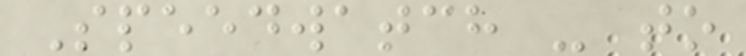Speedwatch - to
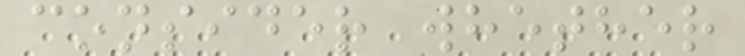consider whether
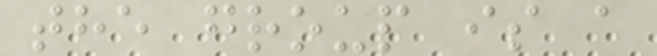the group is a
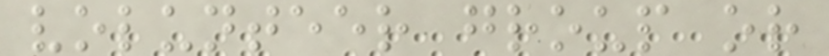volunteer group or
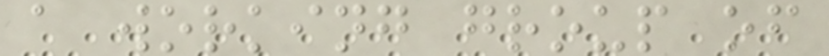a working group of
